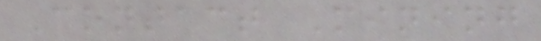Contact Mining
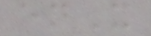enX
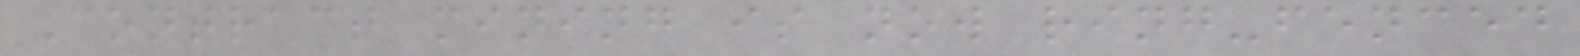Contract mining is now ring-fenced
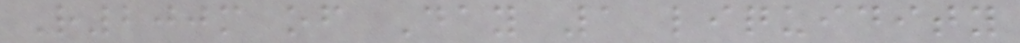R200m of Day 1 liquidity
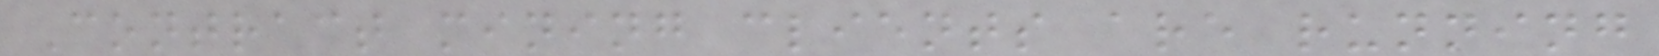Contract mining clients are running
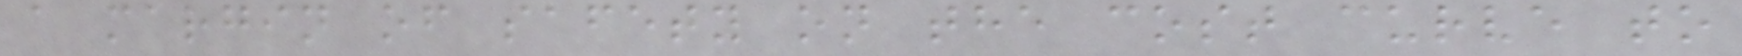a margin of safety on the cost curve to
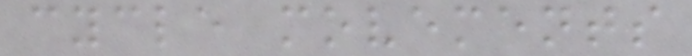cycle movements
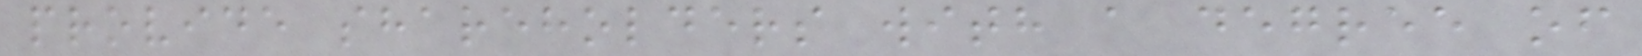provide shareholders with a degree of
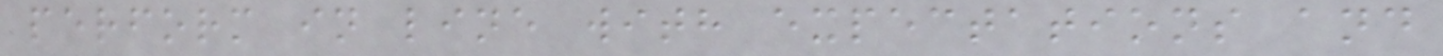perform in line with expectations and
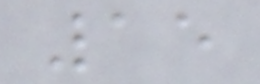15
